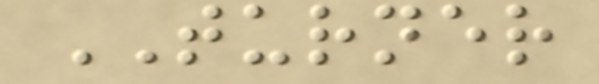TURNER
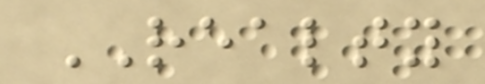REALTY
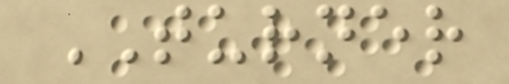TURNER
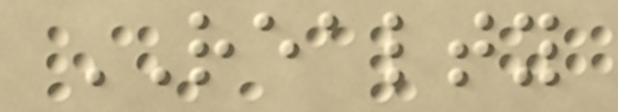REALTY
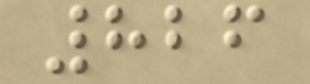826
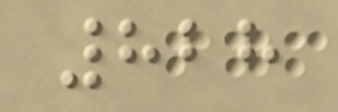828
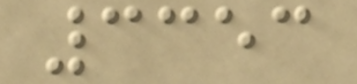3353
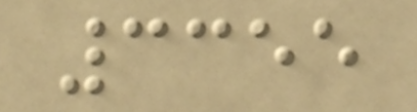3355
